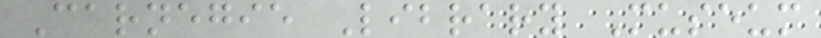Carnegie Library Museum
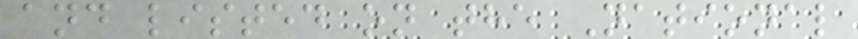and listed on the National
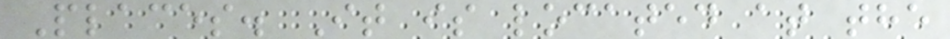Places. It is located at the
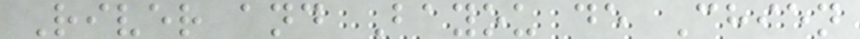River and Bayou de Chien
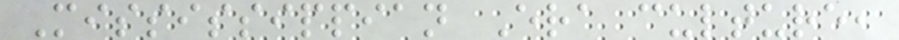Mississippian Era culture,
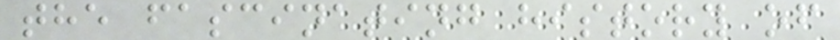the fascinating history of
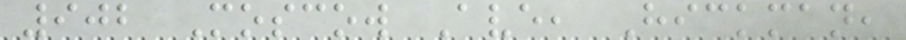902 Moscow Ave, Hickman,
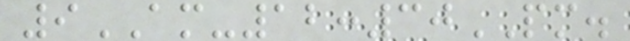9AM-12:30PM.
